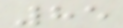85
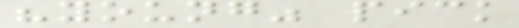"young" pick
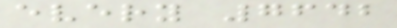every 7642
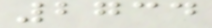2734
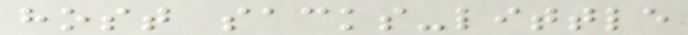host sacks-little
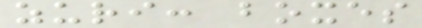zuri: boxes
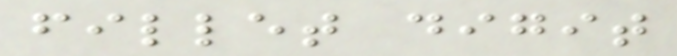fillet digit
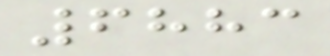6883
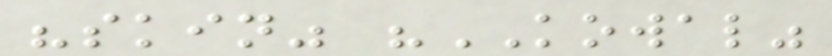"skin" "KOWAL"
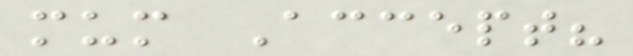mum Accept?
